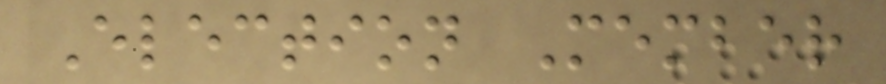Election Member
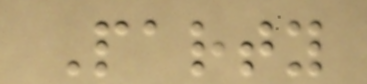Party
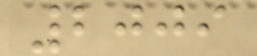2009
